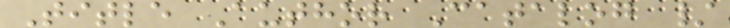Title Author Catalog /
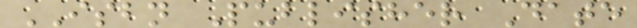ISBN Publisher Date
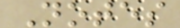Notes
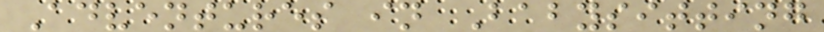Adventures in Babysitting
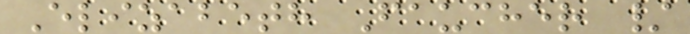Elizabeth Faucher /
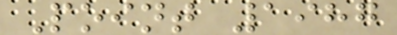Point 1987
